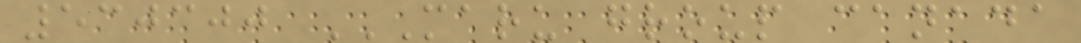530300 MARU GROUP CANADA
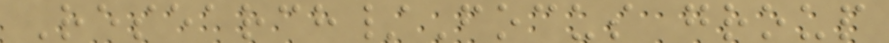Research/Focus group
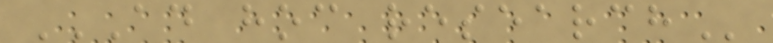AD HOC RESEARCH
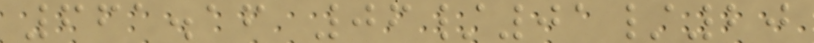661.16 06/01/20
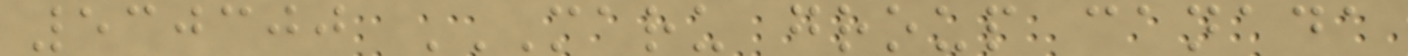530300 MARU GROUP CANADA
